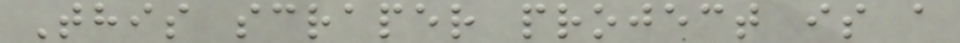This scraper project is a
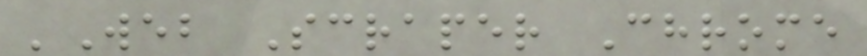'Web Scraper Chrome
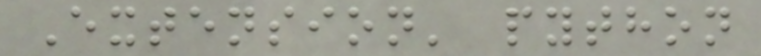Extension' python
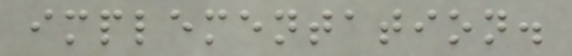implementation.
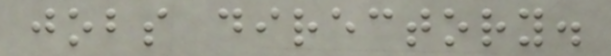jobs directory.
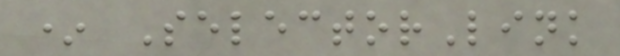* SelectorLink
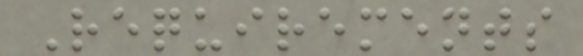Requirements
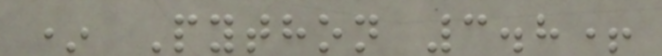* Python 3.8+
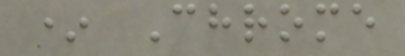* Chrome
